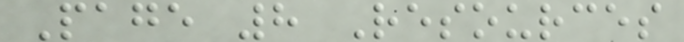Page 8 Resources
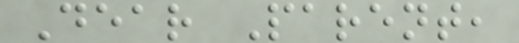Dear Parent,
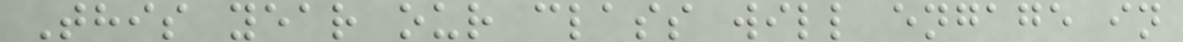This year our class will engage in
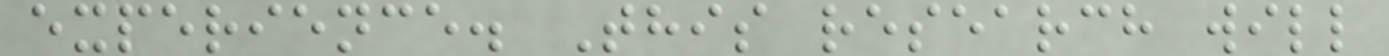experience. This research will
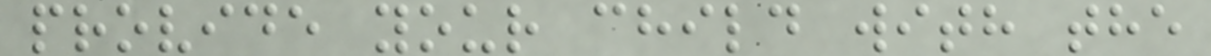provide your child with the
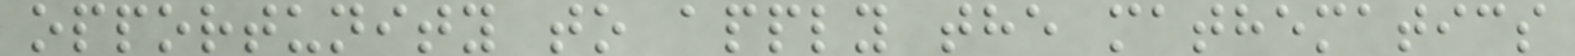opportunity to apply the mathematics
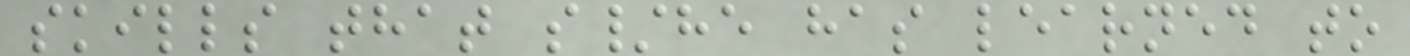skills that s/he has learned to
